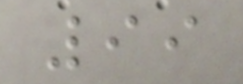99
